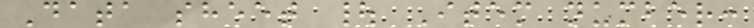Data sheet | Item number:
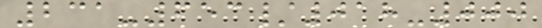231-653/018-000
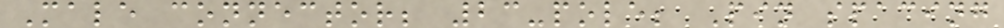Male connector; 23-pole; Pin spacing
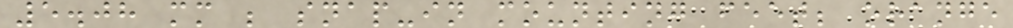5.08 mm ; snap-in mounting feet; orange
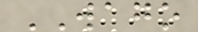WAGO
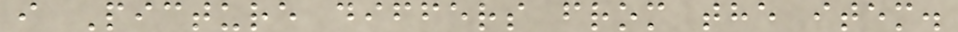i Picture differs from the item.
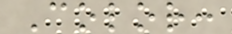Color:
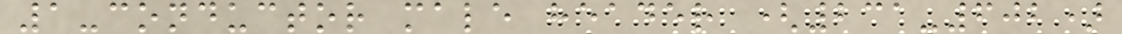1-conductor male header (231-602)
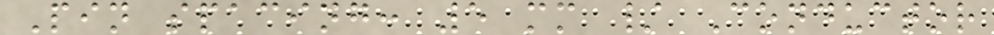Pin spacing: 5 mm / Conductor
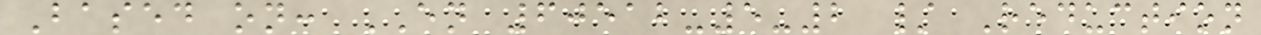Based on: EN 60512-5-2 / Reduction
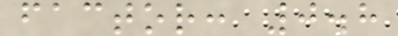factor: 0.8
